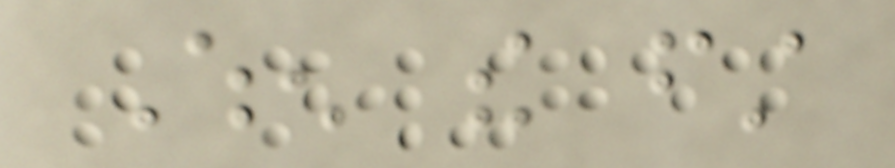When the first
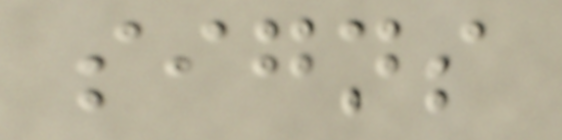signs
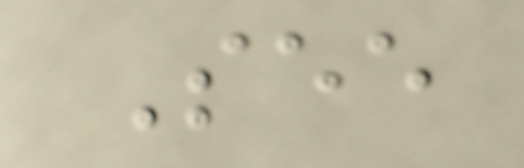See
